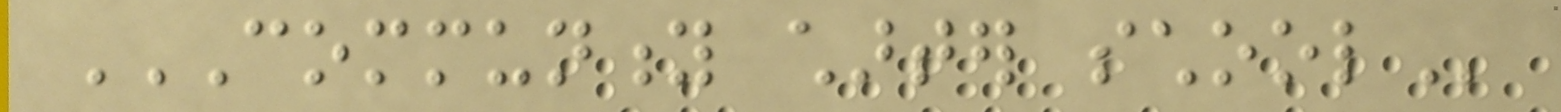COMMUNITY CHARTER SCHOOL
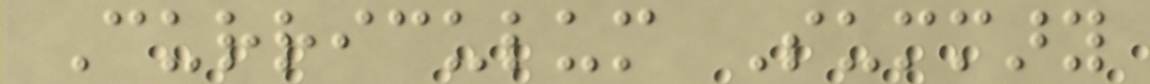Curriculum Summary
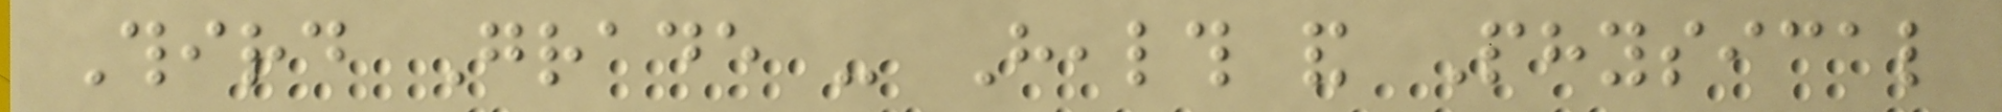Third Grade - Health and Physical
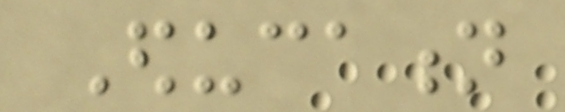Education
